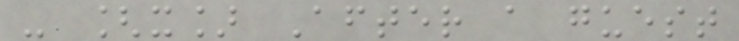- [x] After a guest
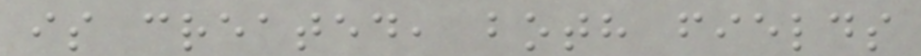is created, both fields
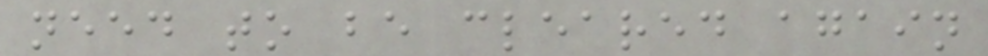need to be cleared again
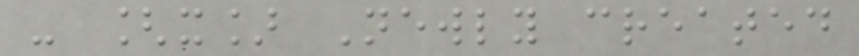- [x] Newly created
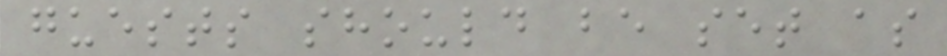guests should be set as
